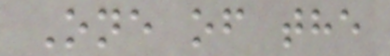One of the
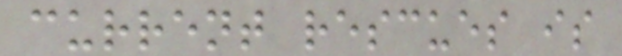current rescues is
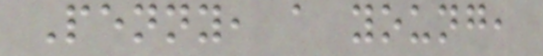Penny, a young,
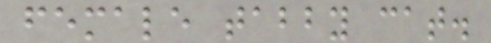female tabby cat.
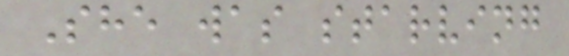She was starving
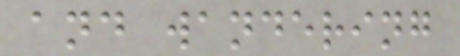and wandering
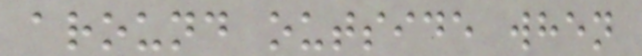around outside when
